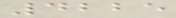4225
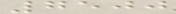7500
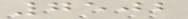7502
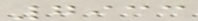7933
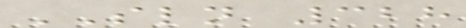SLN 328
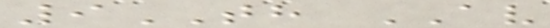9TH AV
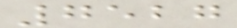7527
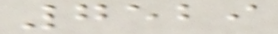7529
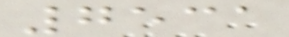7531
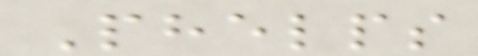Phelps
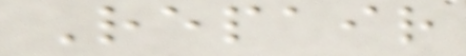Repair
